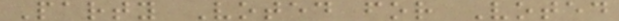Party Voted for Voted
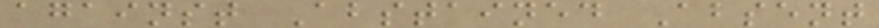against Abstained Absent
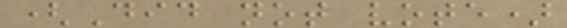(Did not vote)
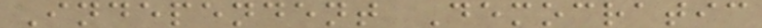Independent Democratic
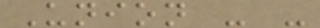Union - -
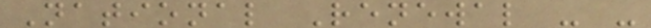National Renewal - -
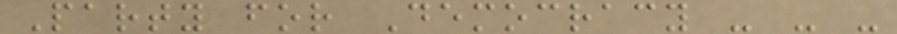Party for Democracy - - -
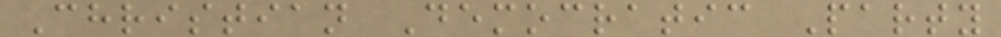Christian Democratic Party
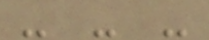- - -
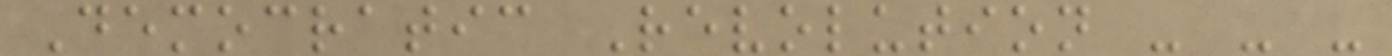Democratic Revolution - - -
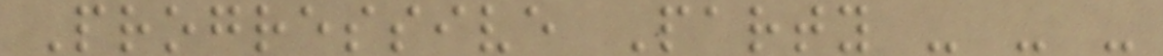Progressive Party - - -
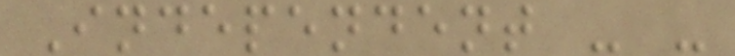Independent - -
